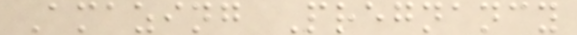Amazing Pregnancy
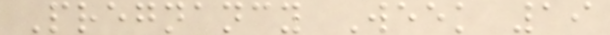Pregnancy Week 19
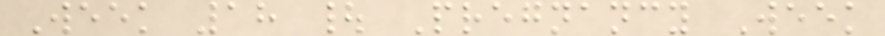Week 18 | Pregnancy Week
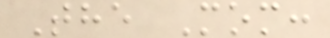The Mom:
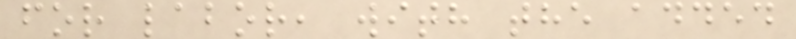for labor, with the added
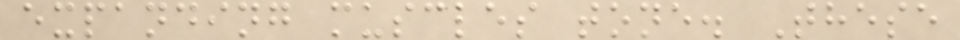expanding muscles tone. These
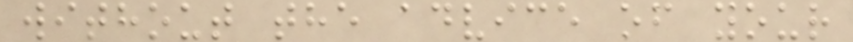without the advice of your
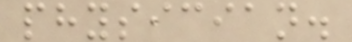physician.
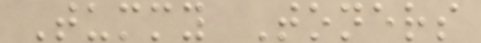Tummy Toners
